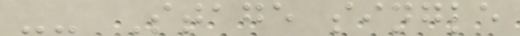-- Stage single
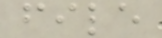file
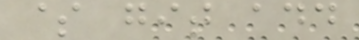$ git add
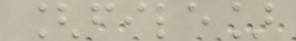[file]
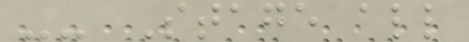-- Stage all
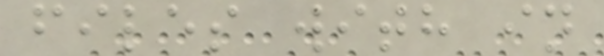files with in
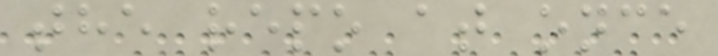the repo at once
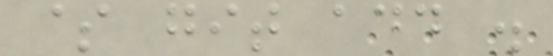$ git add .
